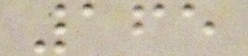165
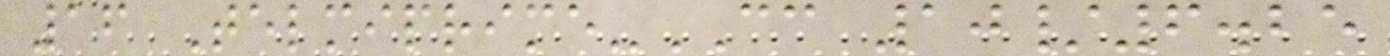16 Telmiprime-CC 10/6.25
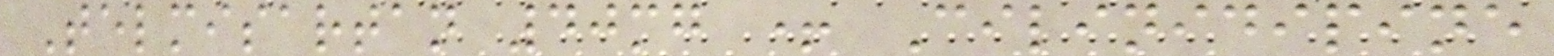Telmisartan 40mg + Cilinidipine
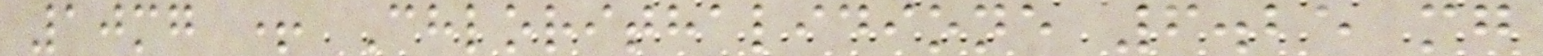10mg + Chlorithalidione 6.25 mg
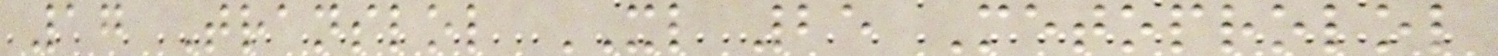17 Translol XL 25 Metoprolol
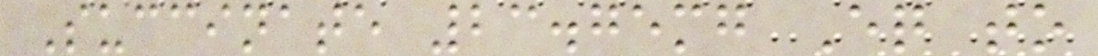Succinate 23.75mg Eq to
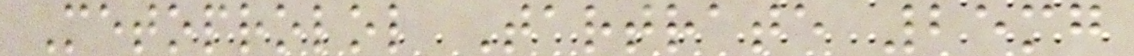Metoprolol Tartrate 25mg
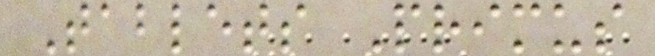Tablets Primus
